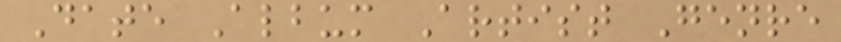Date Album Artist Genre
